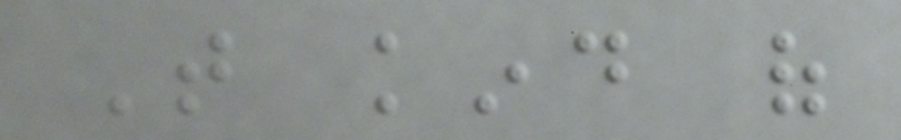That kind of
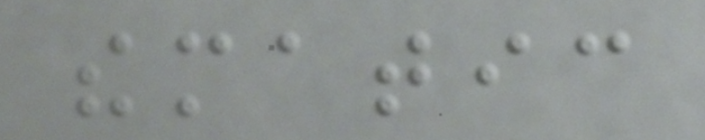thematic
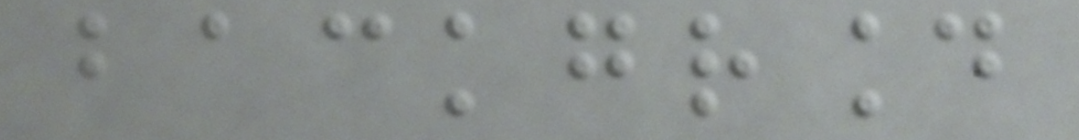background
